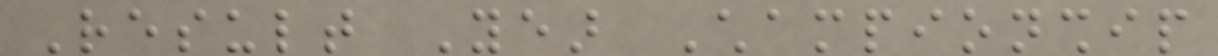Result Year Championship
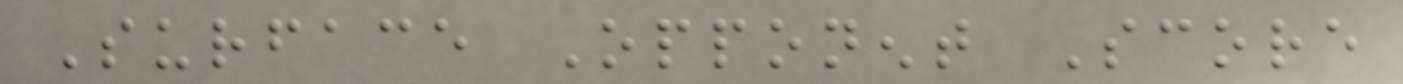Surface Opponent Score
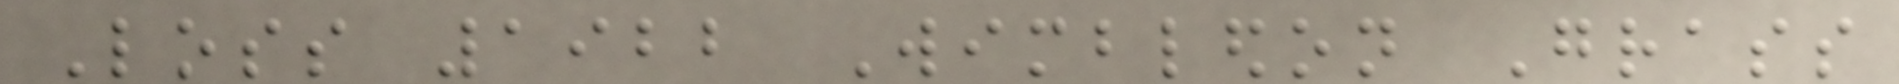Loss 1922 Wimbledon Grass
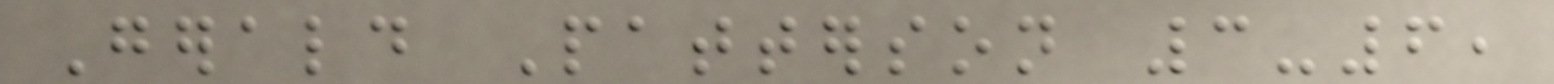Gerald Patterson 3-6,
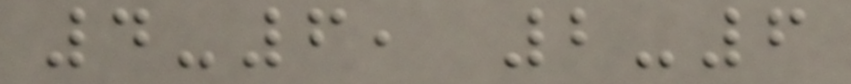4-6, 2-6
